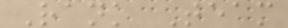Rank Team
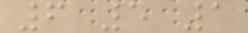6 5 1
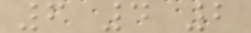6 4 2
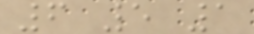6 5 1
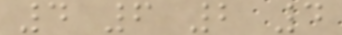4 6 2 4
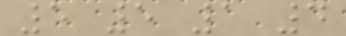5 5 1 4
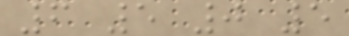6 5 0 5
